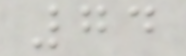74
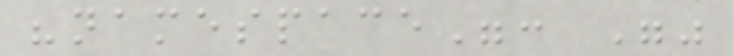"namespace": ""
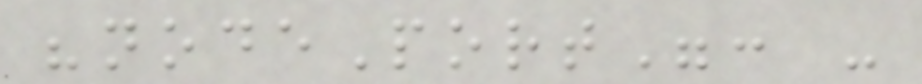"nodePort": -
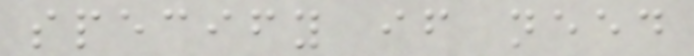specify if need
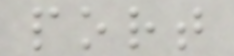port
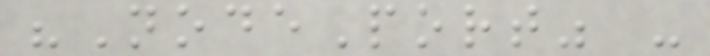"NodePort" -
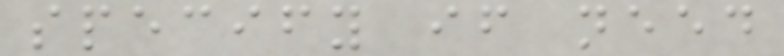specify if need
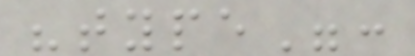"type":
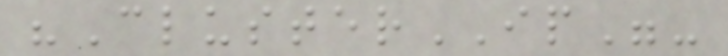"ClusterIP"-
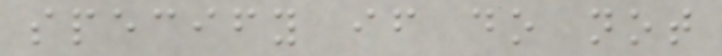specify if do not
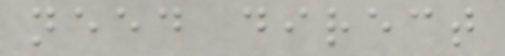need direct
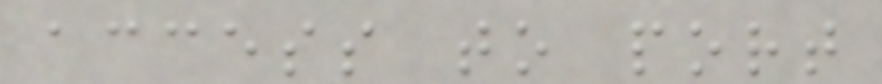access to port
